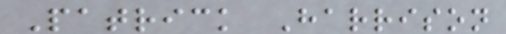Patrick Harrison
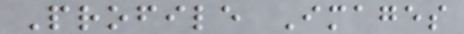Profile Images
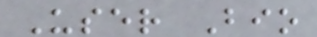User Bio
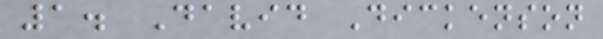1. David Dickenson
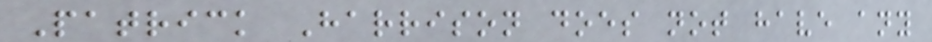Patrick Harrison does not have any
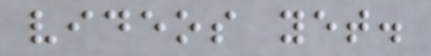videos yet.
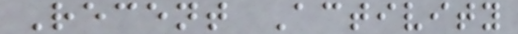Recent Activity
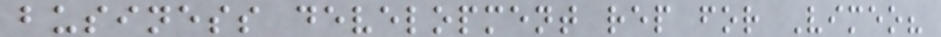business development rep for Vimeo?
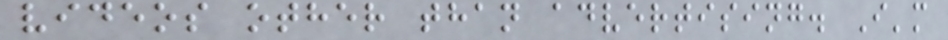videos other than advertising. I'm
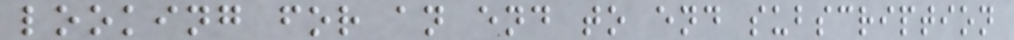looking for an end to end subscription
